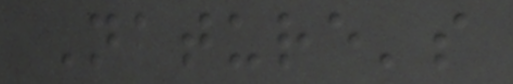Nature's
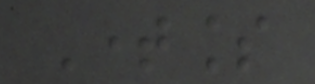Timeless
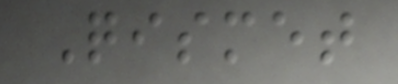Qismet
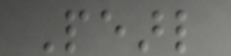Pearl
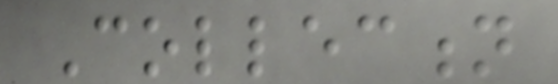Collection
